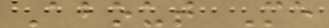About Me
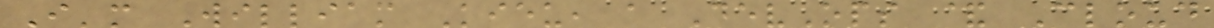I'm William Kieu, a DevOps & Cloud
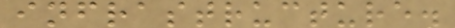infrastructure.
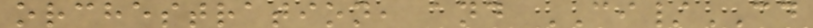orchestration, and CI/CD
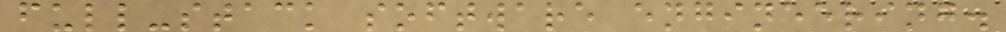full-stack software engineering.
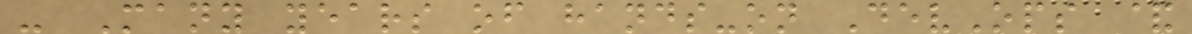- Many years of hands-on DevOps &
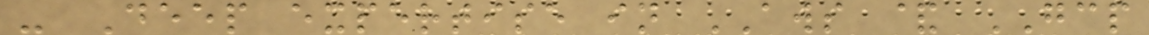- Deep expertise in AWS & GCP
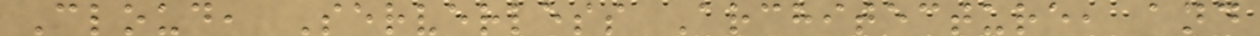Cloud, Serverless Architecture, and
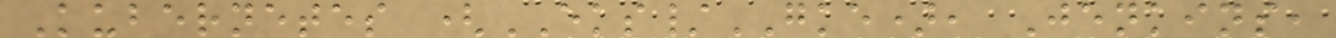Kubernetes (EKS/GKE), Jenkins,
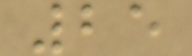25
